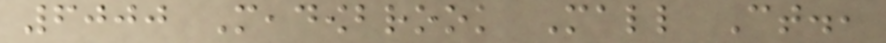6000 Meadowbrook Mall Ct.,
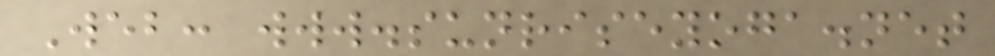Web: www.sunriseyoga.net
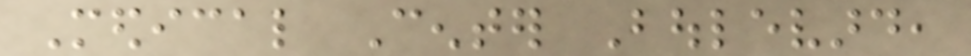Medical Center Boulevard,
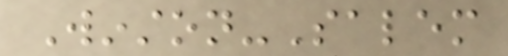Winston-Salem
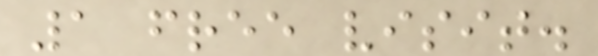1 free visit.
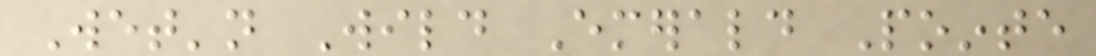Wet'n Wild Emerald Pointe
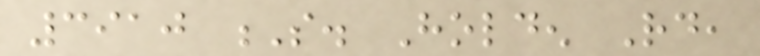3910 S. Holden Rd,
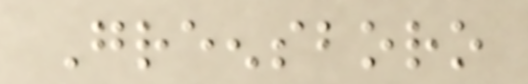Greensboro
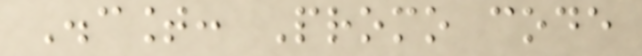Discount: Promo code
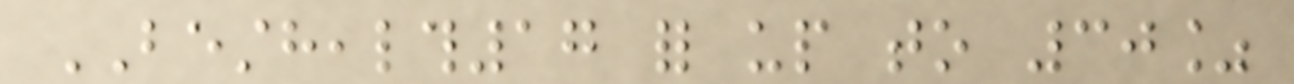BESTHEALTH17 for up to 30%
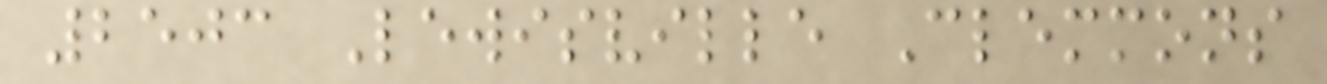2503 Lewisville Clemmons
